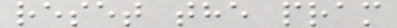reset the pram
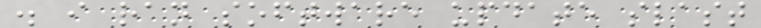. i ran software update slast
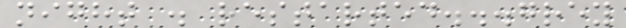night . restarted...grey
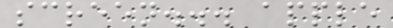screen... apple
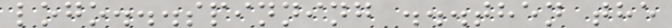logo...spinning ...then the
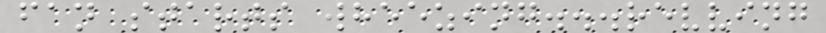fan starts wheezing...revving
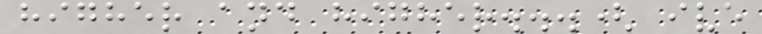higher and higher...( ive
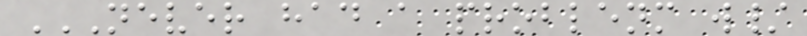NEVER HAD A PROBLENM W/
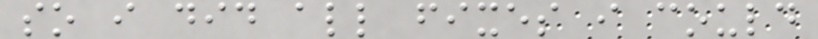so i did all fixes i could
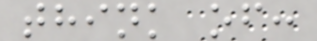think of:
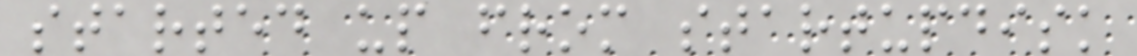started up from startupdisk
